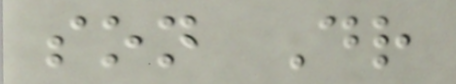son Dr
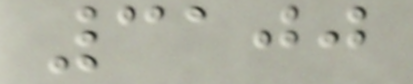3100
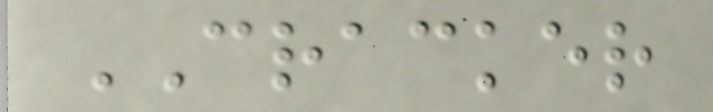CRACKER
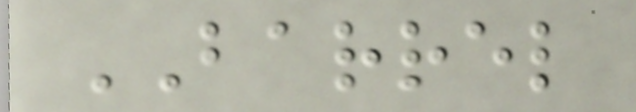BARREL
